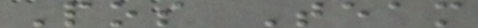Pos Team
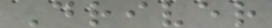Driver
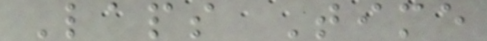Laps Time
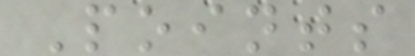Points
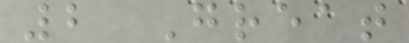2 Great
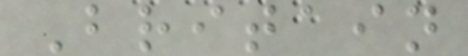Britain
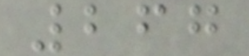267
